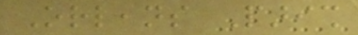Orleans Parish
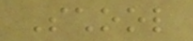School
